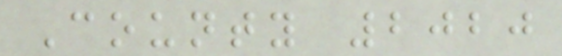County 2020
